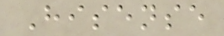Hisense
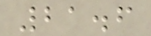21.6
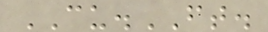CU.FT.
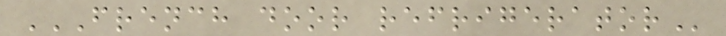FRENCH DOOR REFRIGERATOR
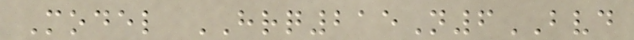Model HRQ215N6BVD
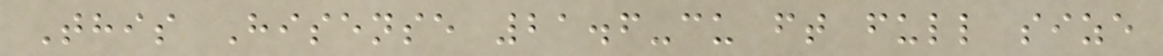This Hisense 21.6-cu ft full size
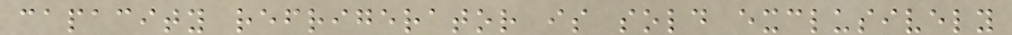capacity refrigerator is sold exclusively
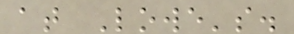at Lowe's.
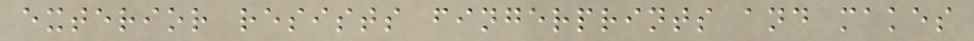exterior resists fingerprints and makes
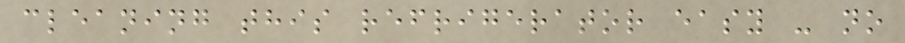cleaning this refrigerator easy - no
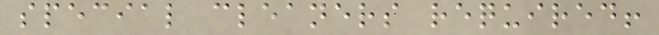special cleaners required!
